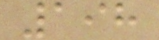198
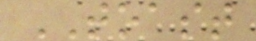TOAST
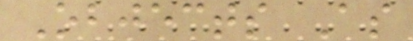Objects As
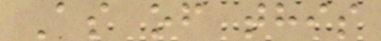As of this
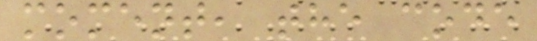moment, the code
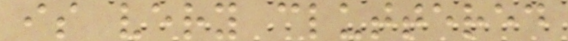is very cluttered
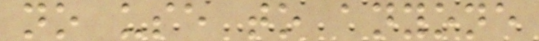no use to anyone
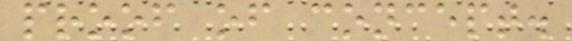proof of concept.
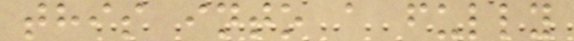this into a fully
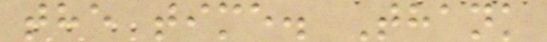the time. Thank
